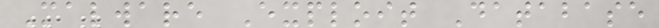Malware Exploit Database
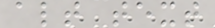alt text
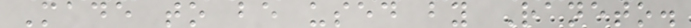Made to be used by Raneto.
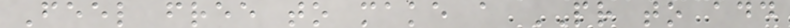Feel free to make a PR to add
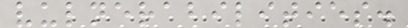vulnerabilities.
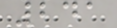241
